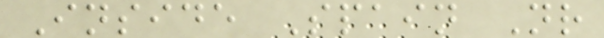Inside Spain Nr
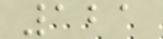121
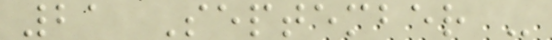21 September -
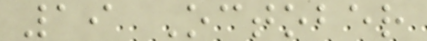19 October
